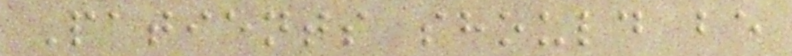Patients should be
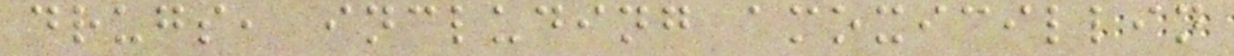drugs, including amoxicillin
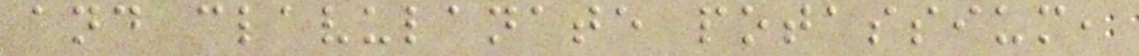and clavulanate potassium,
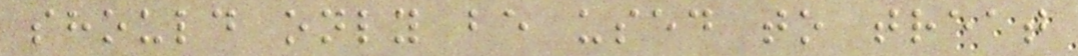should only be used to treat
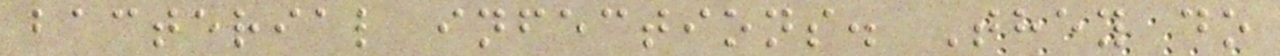bacterial infections. They do
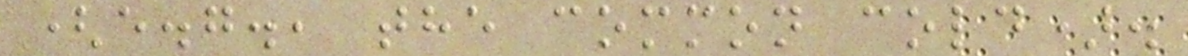(e.g., the common cold).
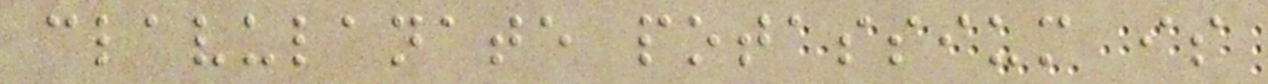clavulanate potassium is
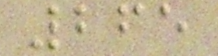265
